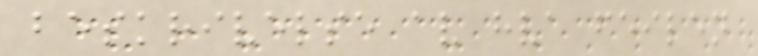beskrivelse av hva feilen
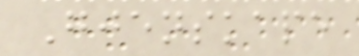Gjenskape
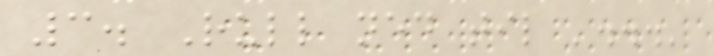3. Rull ned til '...'
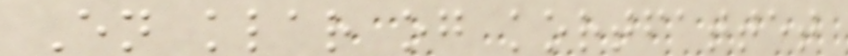En klar og kortfattet
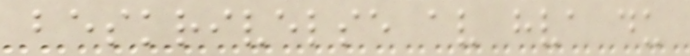beskrivelse av hva du
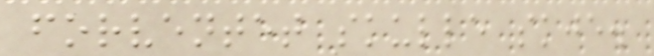forventet skulle skje.
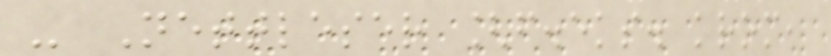- Nettleser [f.eks. krom,
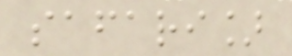safari]
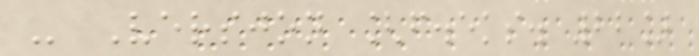- Versjon [f.eks. 22]
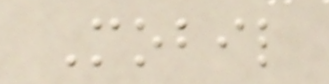Mobil
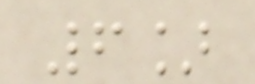6]
